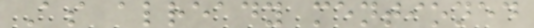As already mentioned
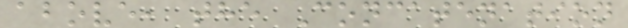above, the Concatenation
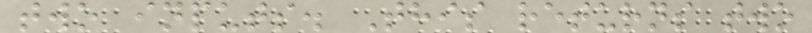two inputs. This returns two
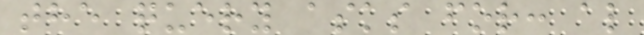the query asks for: al
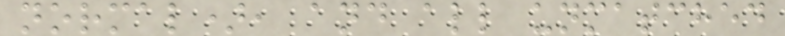normal), and all unmatched
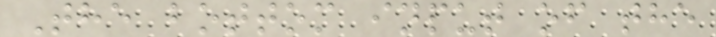The bottom input of the
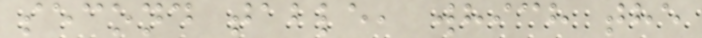second table, which the
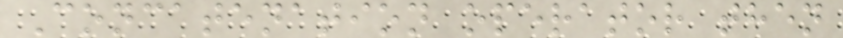Concatenation operator then
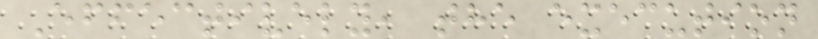Effectively, the execution
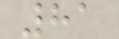81
